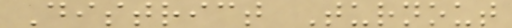District Turnout
